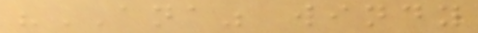"ANA" windy
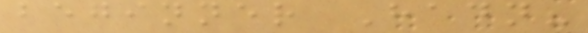beginner Hadn?
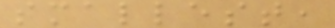smallest,
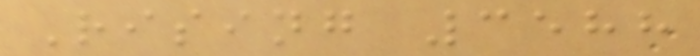Rising 3588
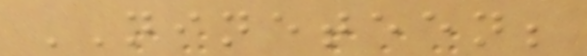NINETEEN;
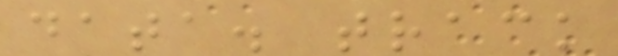data. track
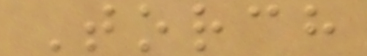Torch
